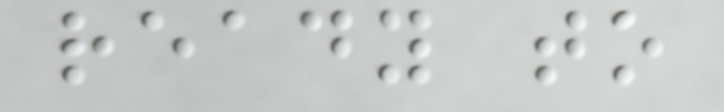ready to
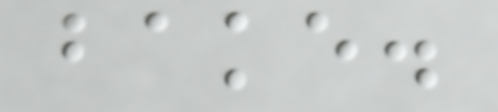bake.
